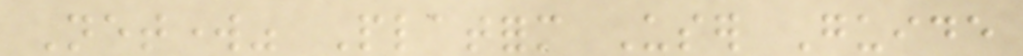Network" Platform User Guide
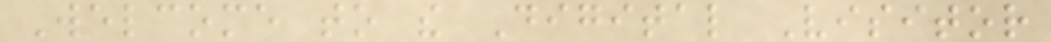Welcome to the Digital Visitor
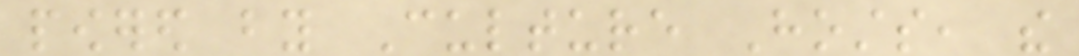powered by Culture Hosts, the
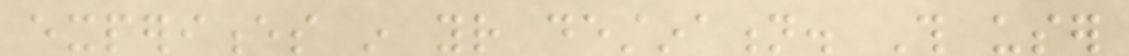experiences in your destination. This user
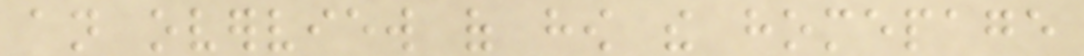an overview of how the homepage
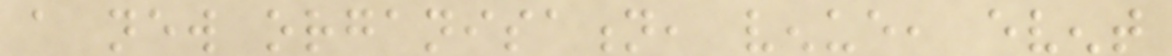a new organisation, venue, event
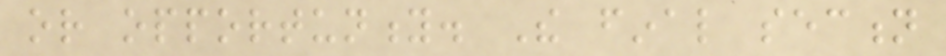or opportunity. The final section
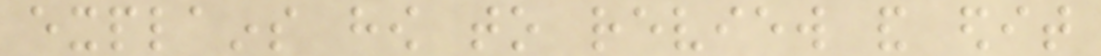explains how to review and edit
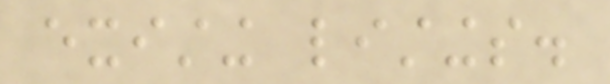existing listings.
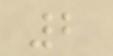2
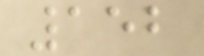152
